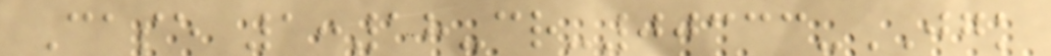Case 1:18-cr-00333-JGK
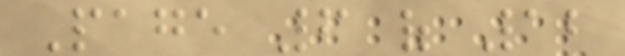Page 6 of 12
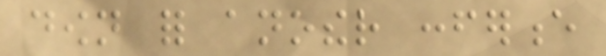down for another conference
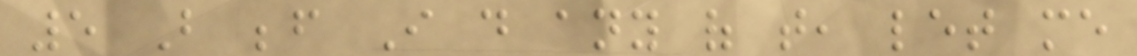5 But before I do any of that, let me
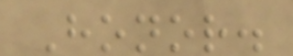Honor.
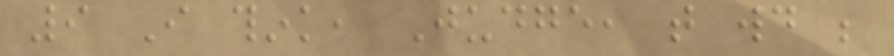9 I think, Judge, that would be
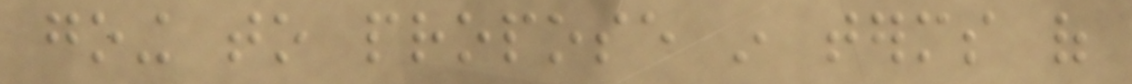going to propose in terms of
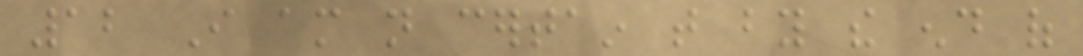12 I am not certain that by the end of
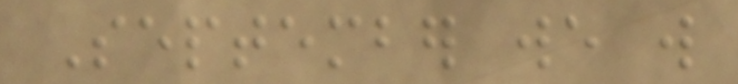September we will
